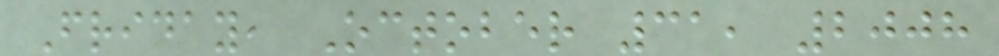Friday, October 31, 2008
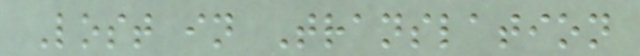Lost in Translation
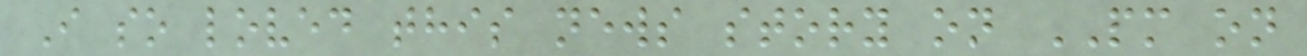I so loved this news story on PM on
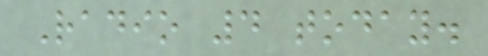Radio 4 today.
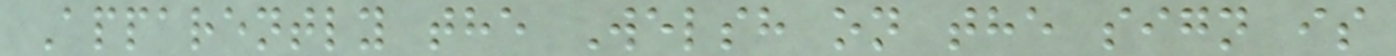Apparently the Welsh on the sign is
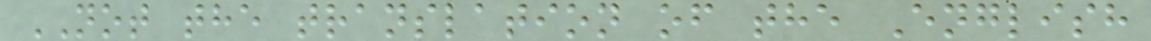NOT the translation of the English
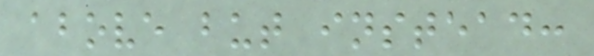above but instead:
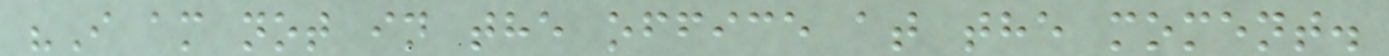"I am not in the office at the moment.
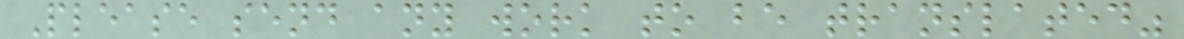Please send any work to be translated"
